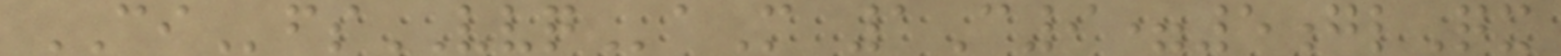CIfsVVQaM 1C9=5glQx
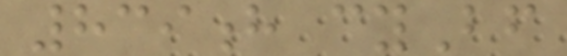839h cyBf
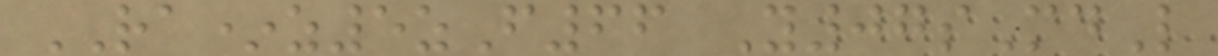RA*z5zF66 Y07sMdL
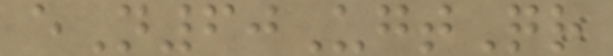eN60UgtQr
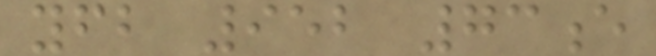yfb 952 73e
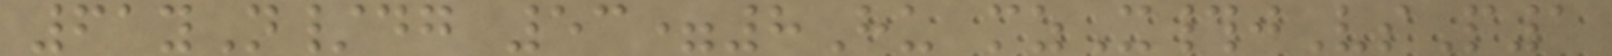61yN/dg 53=8Hu mzX#jVsP1
